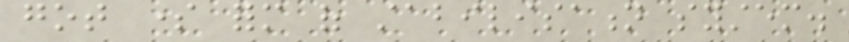got some form of stabilisation system.
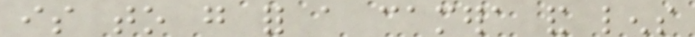is to go for a camera and lens
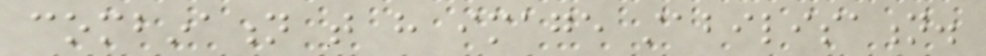combination that have image stabilisation.
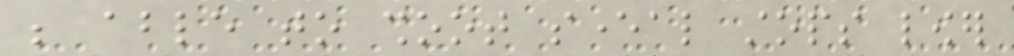be able to shoot several stops lower
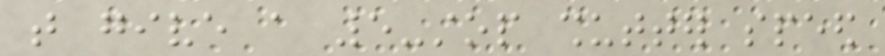that give a 5-stop shutter speed
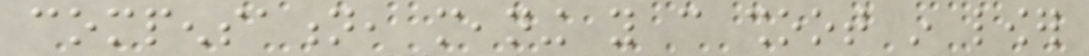compensation, meaning you can shoot in lower
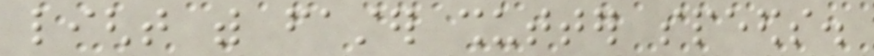light with faster shutter speeds.
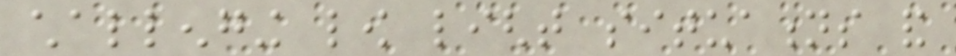challenging low light situations and
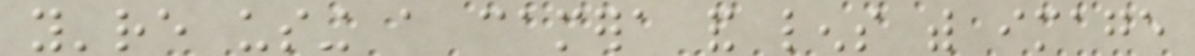you're using a camera and lens with image
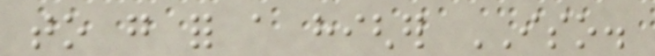to go for a higher ISO.
